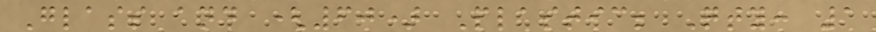Glass and (60) Plastic; Qty: 1
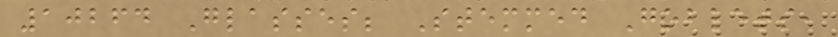10264 Glasses; Stemmed Goblets,
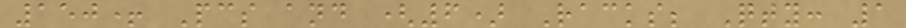150+ Pcs and (6) Racks; Qty: 1
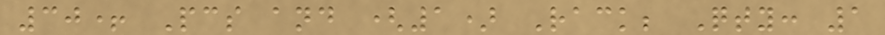30+ Pcs and (1) Rack; Qty: 1
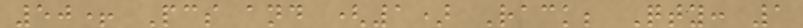50+ Pcs and (1) Rack; Qty: 1
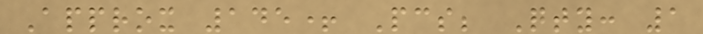Approx 145+ Pcs; Qty: 1
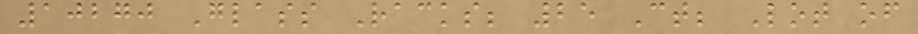10270 Glass Racks; 25 Ct; Lot of
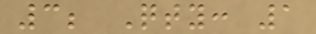3; Qty: 1
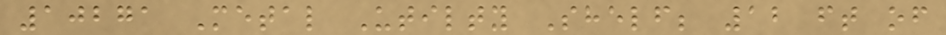10271 Metal Utilty Shelf; 12 ft of
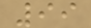99
